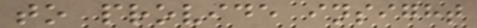to provide insight
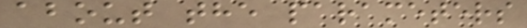about the parameters
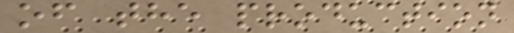of the production
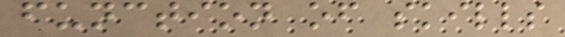function of skills
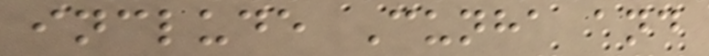include Cunha and
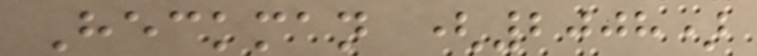Heckman (2008)
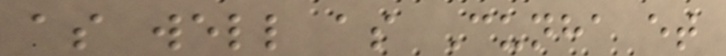as well as Cunha et
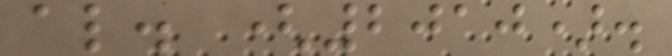al. (2010).
